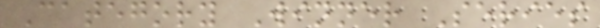Category Winner Series
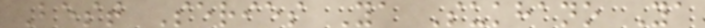Best Series Ya Sukhano Ya
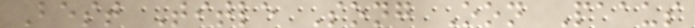Best Title Song Oon Paaus
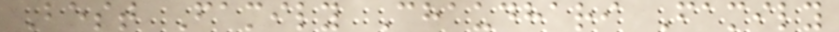Best Family Chaudhari Family
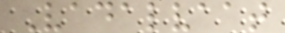Vadalvaat
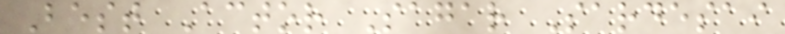Best Actor Sagar Sardesai
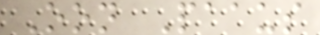Oon Paaus
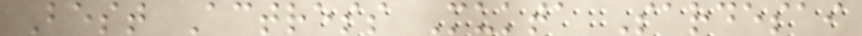Best Actress Mukta Sardesai
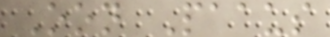Oon Paaus
